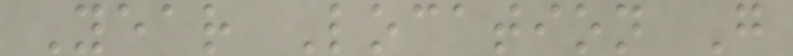Year Location G
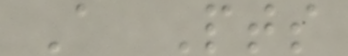A Pts
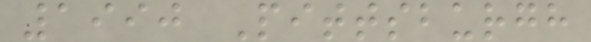1990 Pittsburgh
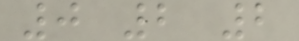0 2 2
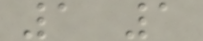1 1
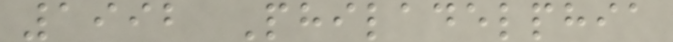1992 Philadelphia
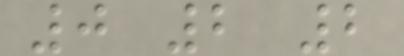0 2 2
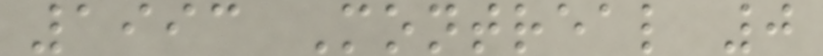1993 Montreal 0
